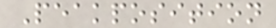Peakposition
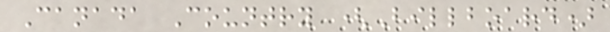Canada Country (Billboard)
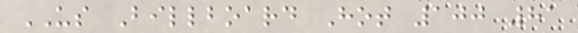US Billboard Hot 100 81
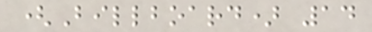(Billboard) 14
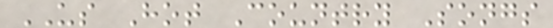US Hot Country Songs
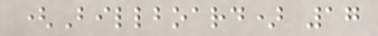(Billboard) 17
